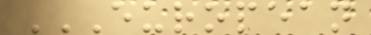EUROPEAN
